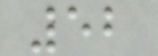52
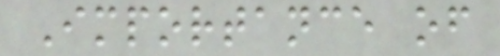Importance of
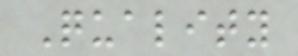Quality
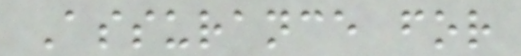Assurance for
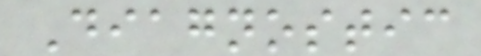Diagnostic
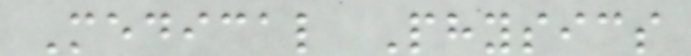Medical Physics
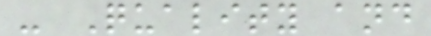- Quality and
